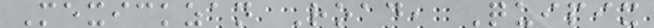Mexickzan Road, Quipix
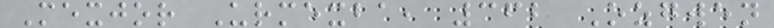Mexjor Urmexba, 362 Ozgwen
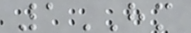1HM
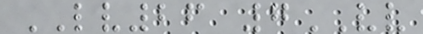LV26 7VV
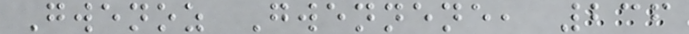Gwenoz Gwennene, 236
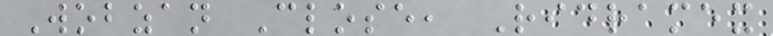Wobzan Close, Ridramex
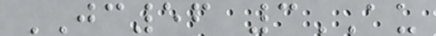JC56 3AU
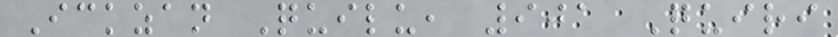Ickzan Quilu, 901 Quiri
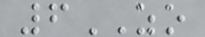6ZO
